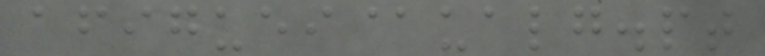afiguei@ualg.pt
